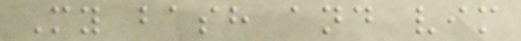My bash and vim
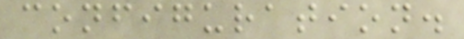configuration.
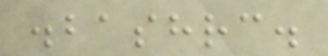.bashrc.
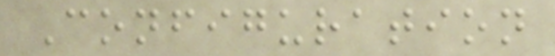Configuration
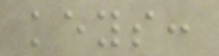keys:
